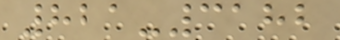821-3182
